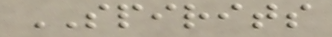SPIRITS
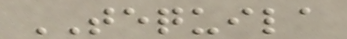TEQUILA
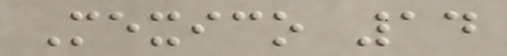Mexico 14
